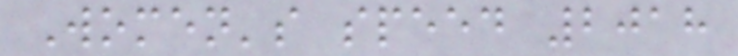Women's speed 2018
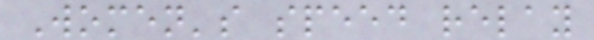Women's speed relay
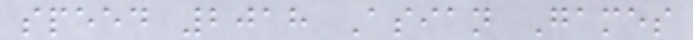speed 2018 Asian Games
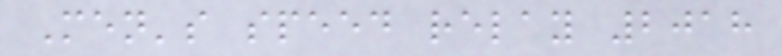Men's speed relay 2018
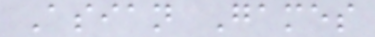Asian Games
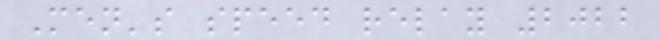Men's speed relay 2022
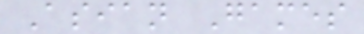Asian Games
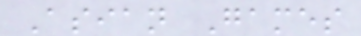Asian Games
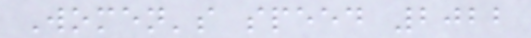Women's speed 2022
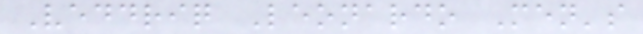Veddriq Leonardo Men's
